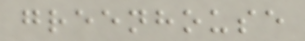greenhouse
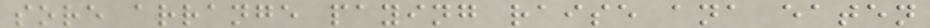sore arrange paying raise ana eaten
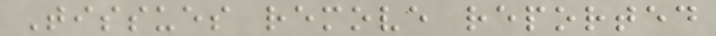Tissues remove reported
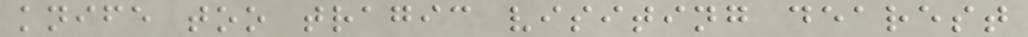knife too tragic visiting dearest
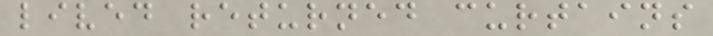lived returned curtains
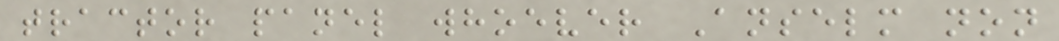tractor panel whoever Anselm non
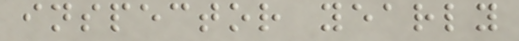inspector yearly
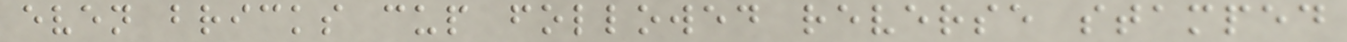even bricks cup followed reverse stamped
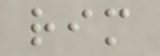rim
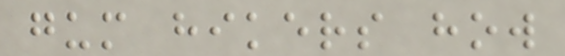gum hikers how
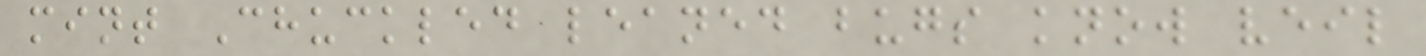mint Chuckled leaned bugs know veil
